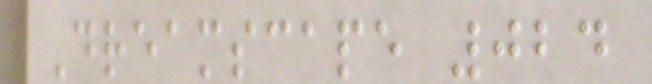Dreamscape 024
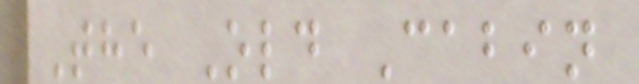The Old Cabin
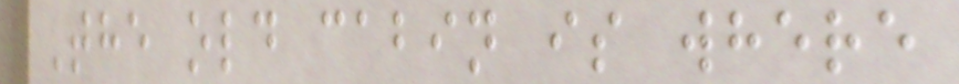The old cabin is where
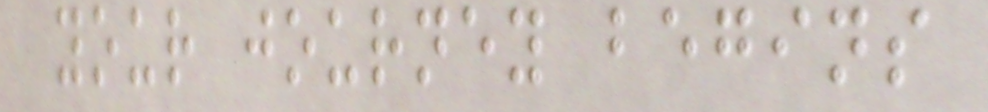your journey begins
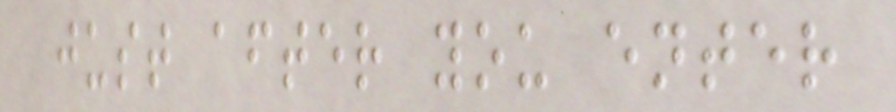just after you enter
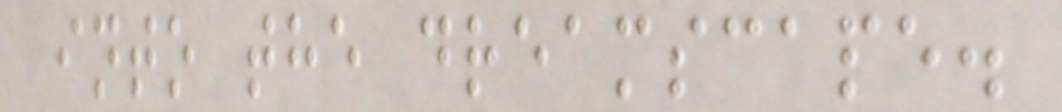into the dreamscape.
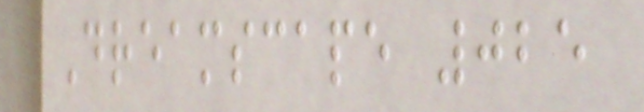Dreamscape 025
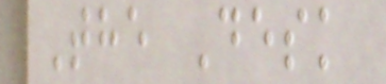The Desk
